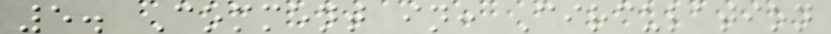5. Comment in: Circulation
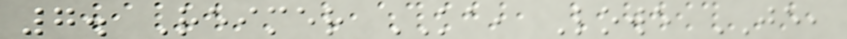7. Reimer KA, Lowe JE,
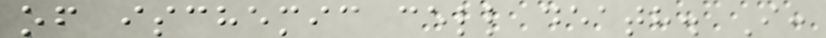of ischemic cell death. I:
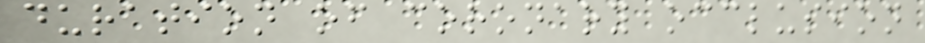duration of coronary occlusion
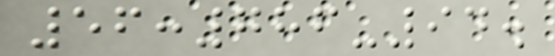56:786-94.
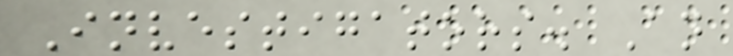Investigators. An
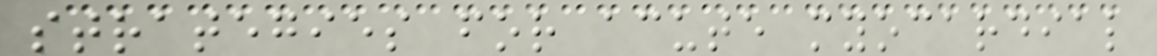strategies for acute myocardial
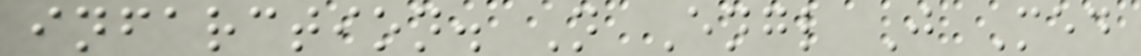infarction. N Engl J Med
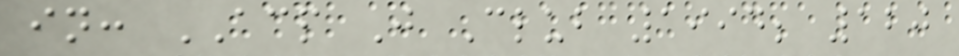in: ACP J Club 1994; 120
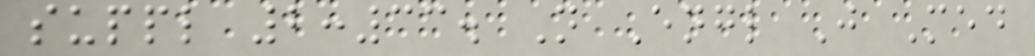suppl 2:33. N Engl J Med
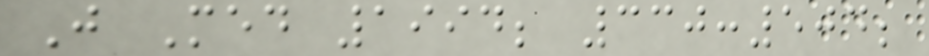J Med 1994; 330:504;
